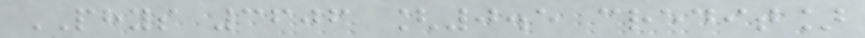PHYS 3606 [0.5 credit]
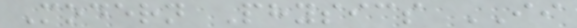Modern Physics II
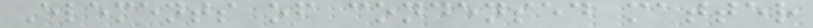Elements of condensed matter
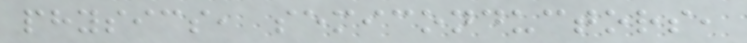physics, semiconductors,
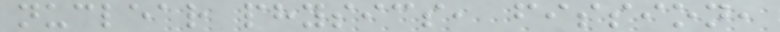nuclear physics, fission,
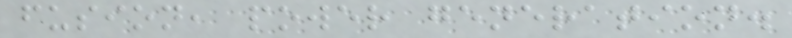fusion, power generation.
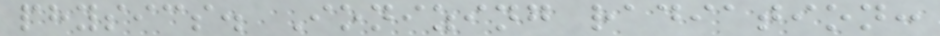physics. Ionizing radiation:
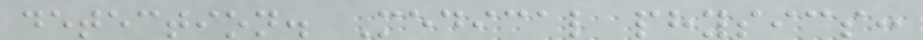detection. Medical physics:
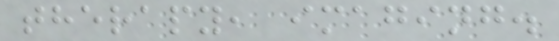therapy, imaging.
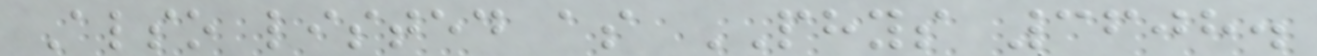Also listed as PHYS 3608.
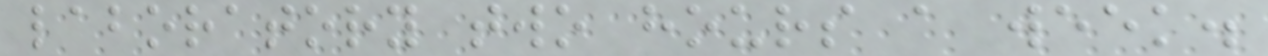laboratory two hours a week.
